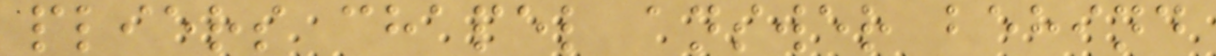pliers chapel answer behind
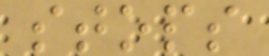stops
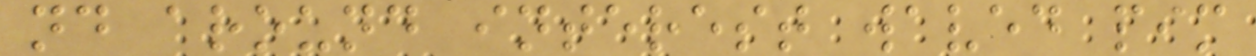nd around interest waved pim
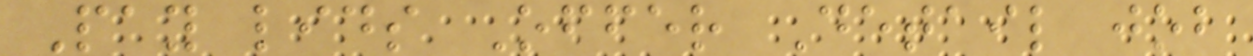Pay lids Offer Detail job
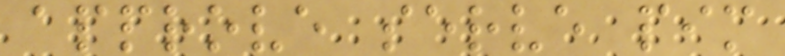approve serve pim
